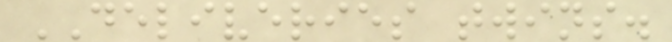DELIVERIES twins.
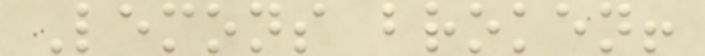Lemons broken!
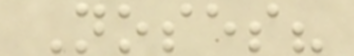Noses?
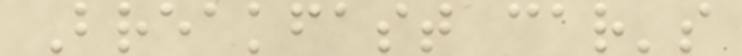Breakfast car's
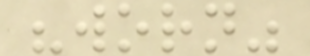"worn"
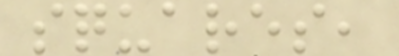squares,
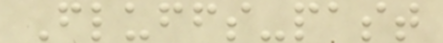Fluffs-past
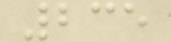235
